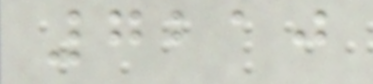7210
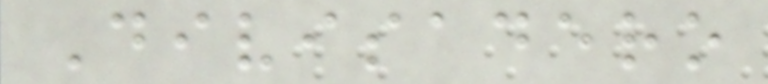Divisadero
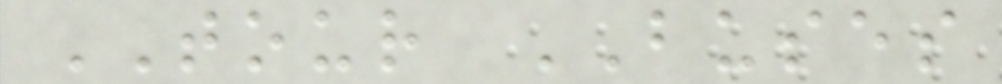TOUR BUSES
